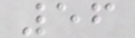56
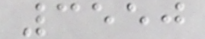3550
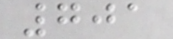701
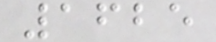1625
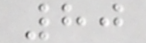80
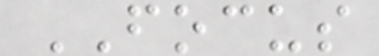FOCUS
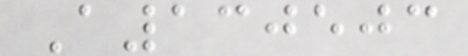A130503
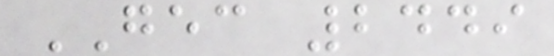GEC 2449
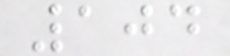104
